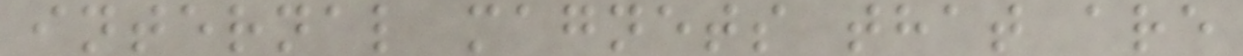internal magnets that are
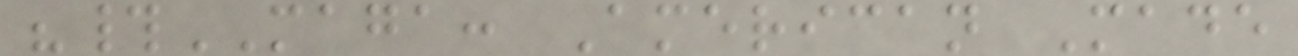"#MAGA: American Made
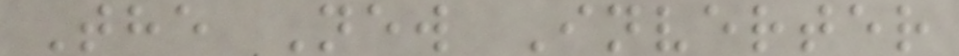The New Inverter
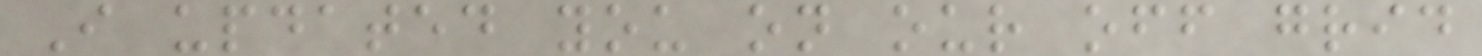I updated you on our off grid
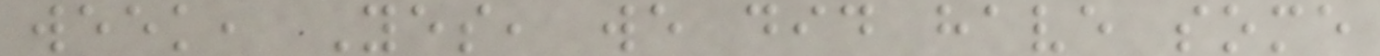week, Yes, we did have some
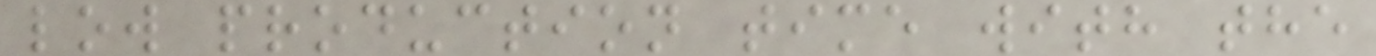low production time with the
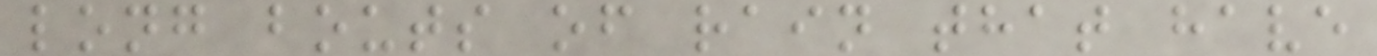long bouts of rain that have
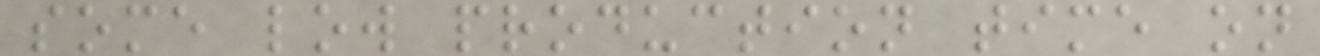some low production time on
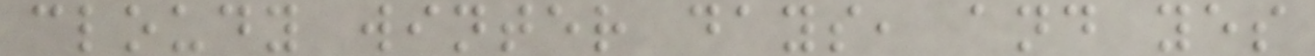cloudy winter days, and yes
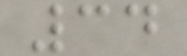34
